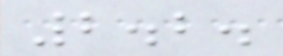2.2.
